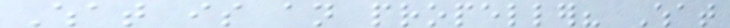What is an propeller? What
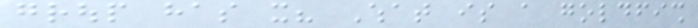group has it? What is a goldfish
